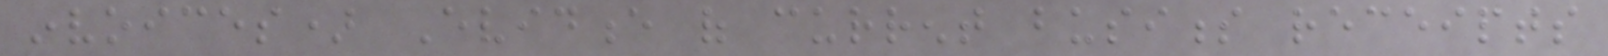invoices) Evidence of current business receipts
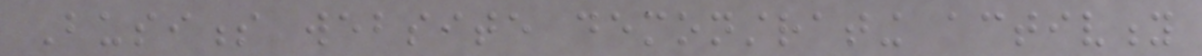Business website demonstrating activity
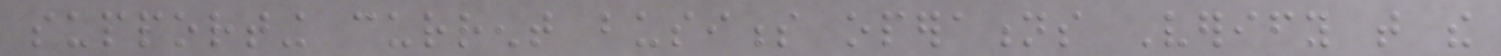supporting current business operations Verify that the
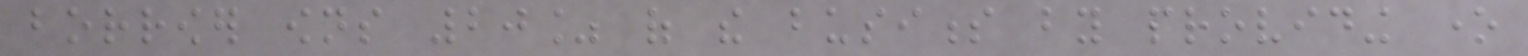borrower owns 20% of the business by providing one
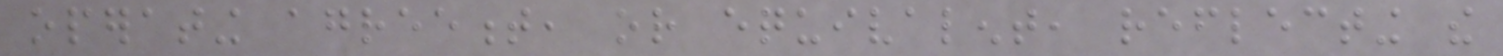operating agreement, or equivalent, reflecting the
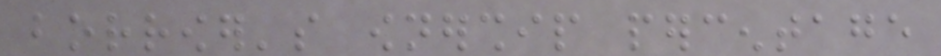borrower's ownership percentage
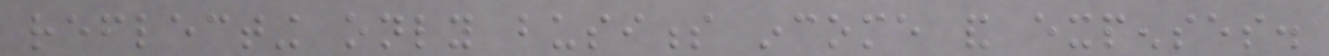reflecting only business income and expenses.
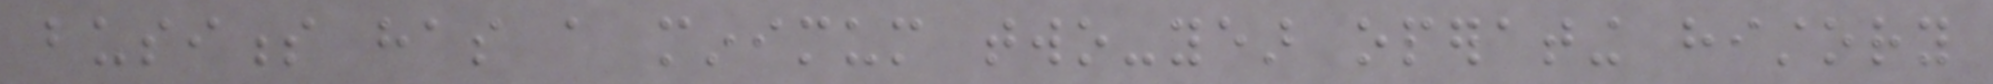business has a minimum two-year operating history
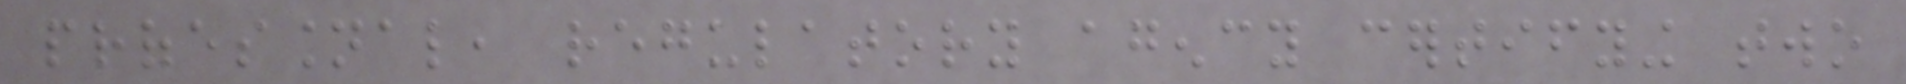professional, regulatory agency certifying two
